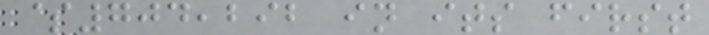$704,292 in its first
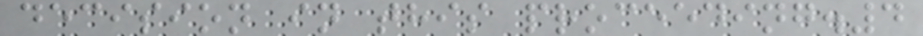decision in this proceeding.4
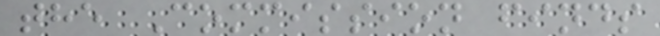the Commission finds
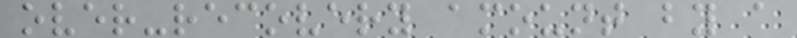over-recovery amount by a
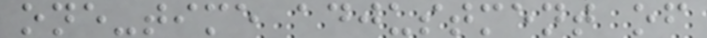one-time adjustment of
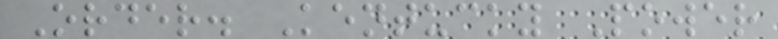Order. Kentucky Power
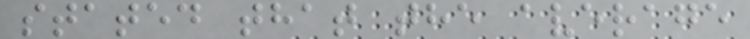stated that the average
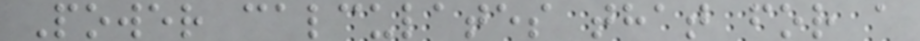Power calculates that for a
